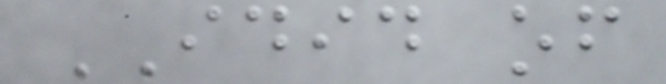IDID of
